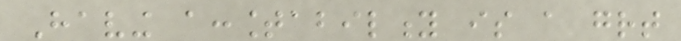Having accountability is a great
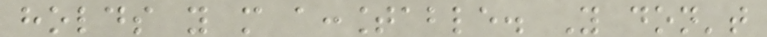holds you more accountable. You don't
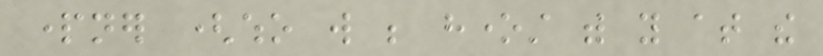partner (who will be honest with you at the
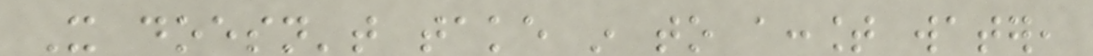It doesn't take in to account water,
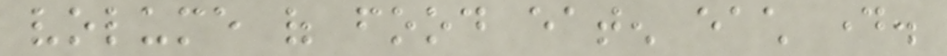volume of food eaten each day.
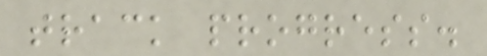track progress.
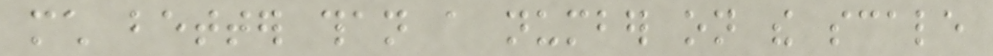much better than a number on the scale
